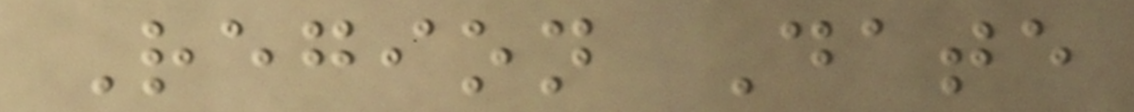Region Date
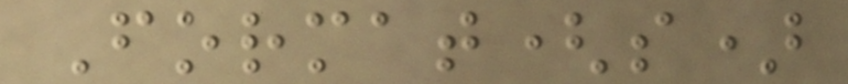Format(s)
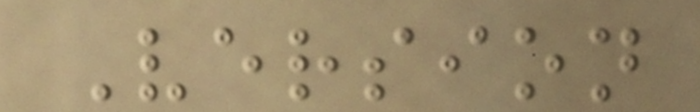Version
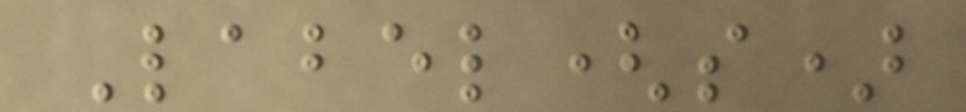Label(s)
